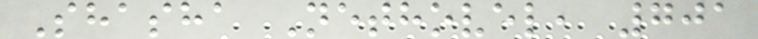Shasha Nethovel, 701
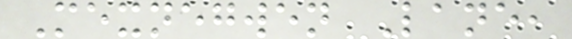Mexnegwen Lane,
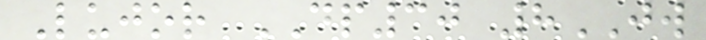Lujor DP30 8JW
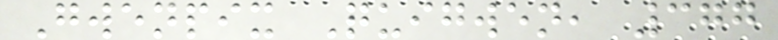Gwenpix Quigwen, 377
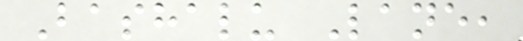Bashalu Lane,
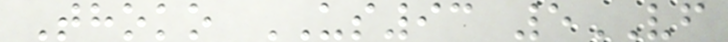Thoko US93 5VF
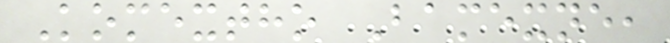Komextho Bamexne,
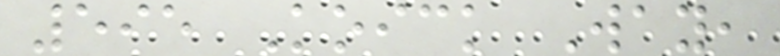595 Koick Way,
